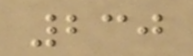230
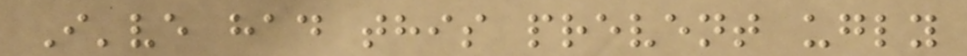I've had this prevent ugly
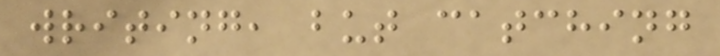writing, but catching
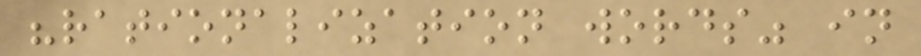"rationalization words" in
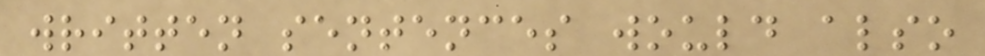written sentences would also
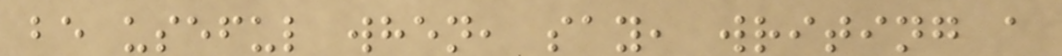be useful when, say, writing a
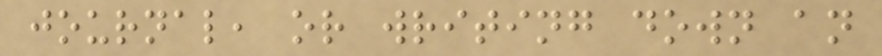journal, or writing down an
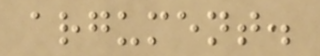argument.
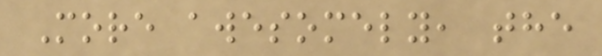More awesomely, the
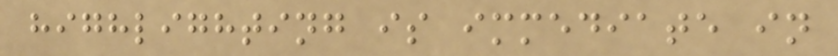highlighting is immediate in
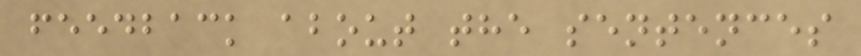feedback about the sentences
